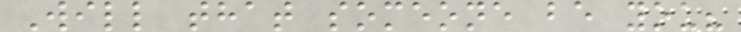Will that someone be you?
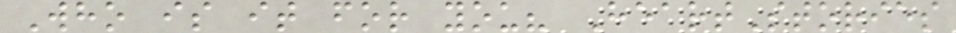Who is it for you? HeartStories
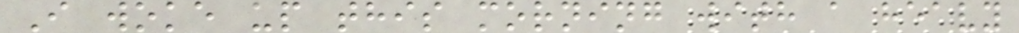I woke up this morning with a heavy
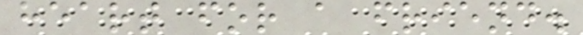heart for a friend.
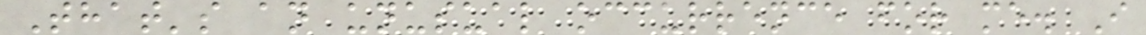That's an unusual occurrence for me. I
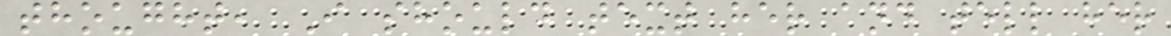thought, I should text her and tell her
